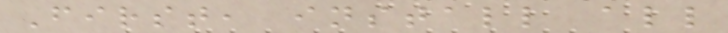First, install all
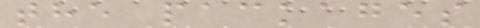the packages
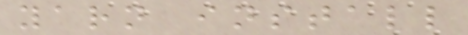yarn install
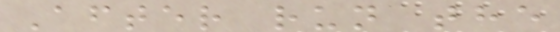After run the
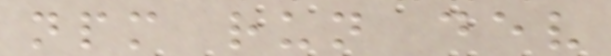npm run dev
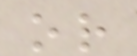or
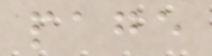page
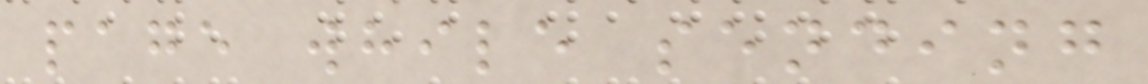page while sending
